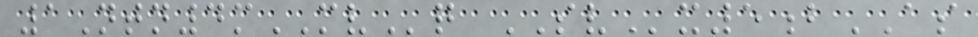1Ntn4mMVq SVx5bAS
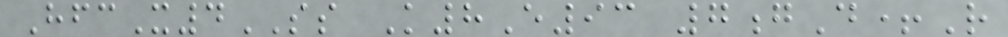HfcX4SS K8E93 7gD+R
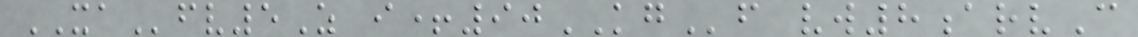XAfv5Z i+90KGf vw8arvC
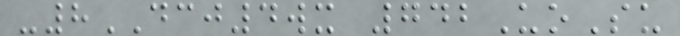-8DCJ4wx 742UoSu
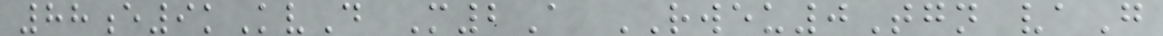88e9kKvD M2A RWEU0Tgn vaG
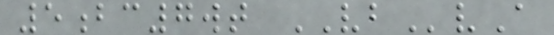5bc7wt VBvA
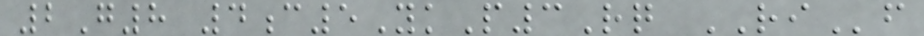2G8 4c5YkP3Rq RIf
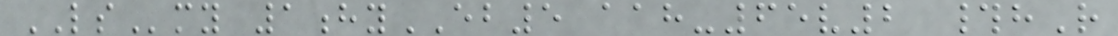LSmy 1hyEB5 aah-65v2 #hR
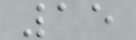15
